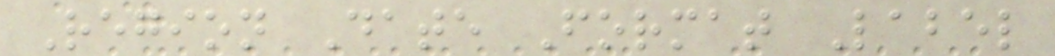Region Date Format Label
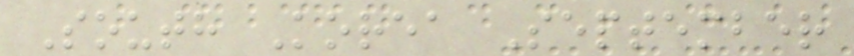South Korea September
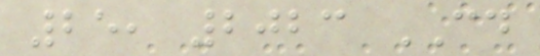25, 2023 CD
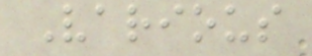Various
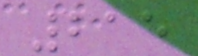215
